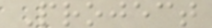Project
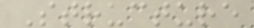Structure
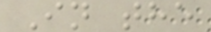In the
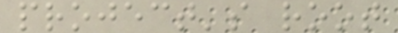project's root
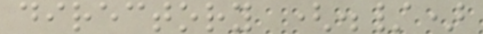directory (./)
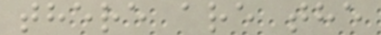there are the
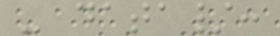- data/:
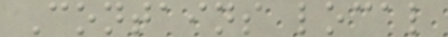Contains local
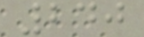240
